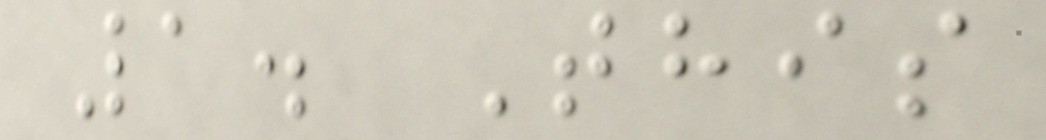1. This
